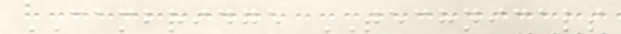CAMBRIDGE TECHNICALS
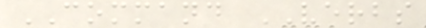COMMAND VERBS
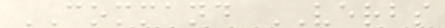COMMAND VERBS
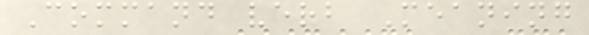Command verb Meaning
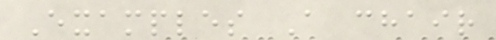Examples A chair
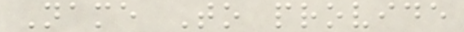Name To provide
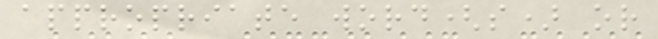appropriate word(s) or
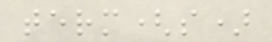term(s)
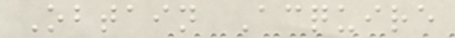Obtain Acquire
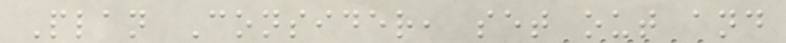Plan Consider, set out and
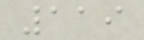119
